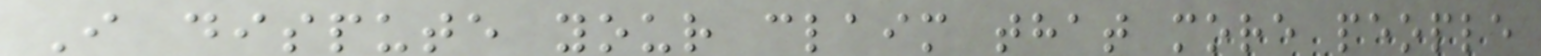I dispute your claim that more people
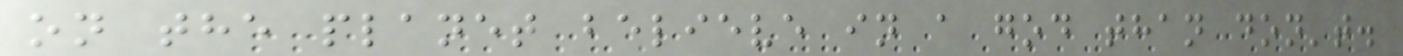on the planet believe in a god than don't.
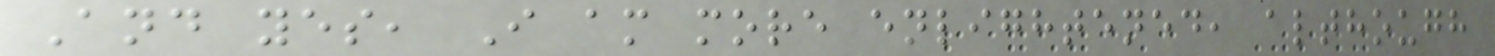And yes, I am more enlightened, although
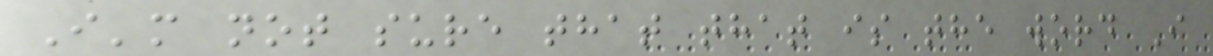I'm not sure that that is the word I
